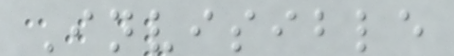Invisible
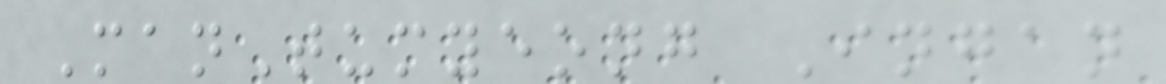ManTumyeong Ingan
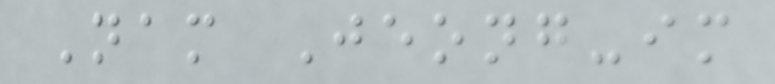Nam Jeong-im
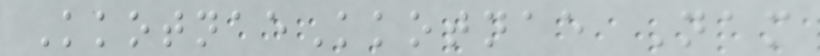KkotnaeKkotnae Nam
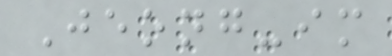Jeong-im
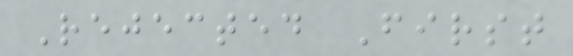Rejected First
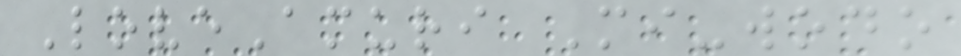LoveAmuri Mi-wodo
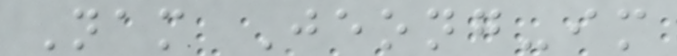Nam Jeong-im
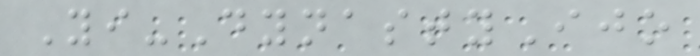Yi-DynastyIjo
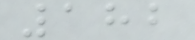182
